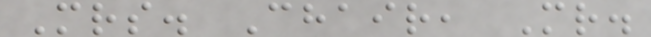Mrs. Chair, Mr.
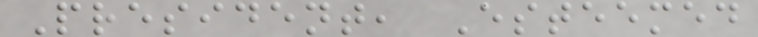President, Esteemed
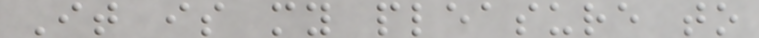It is my pleasure to
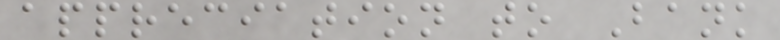appreciation to Bank
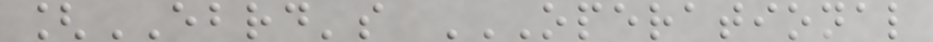[EBRD's OPERATIONAL
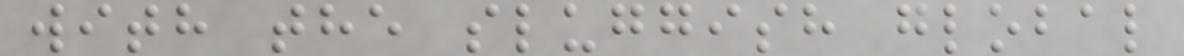with the sluggish global
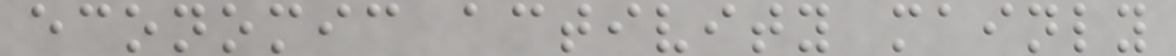economic activity mainly
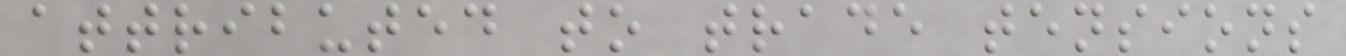attributed to trade tensions
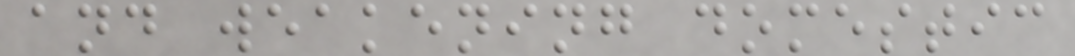and weakening domestic
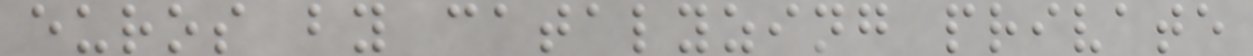euros by catalyzing private
